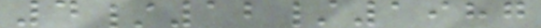4/12/1987
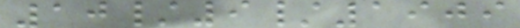10/9/1909
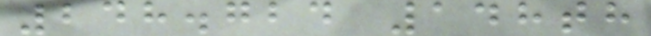248.724 148th
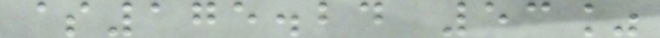$175.24 53%
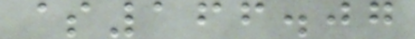$166.07
